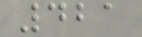421
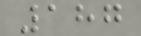187
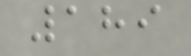189
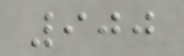900
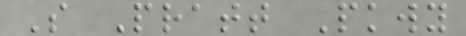S Pratt Pkwy
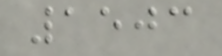1503
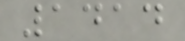1414
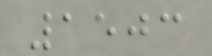1503
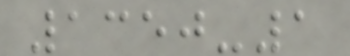1350-1
